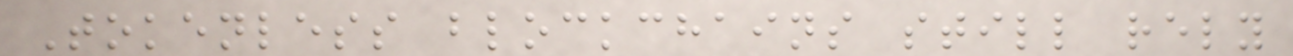Tokenless blockchains still rely
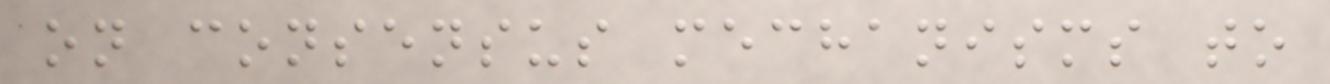on consensus mechanisms to
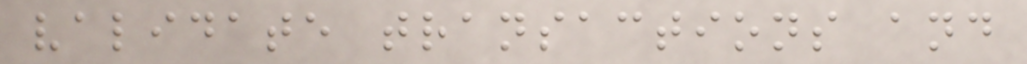validate transactions and
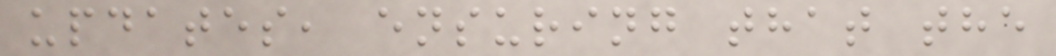updates, ensuring that the
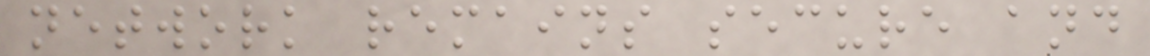network remains secure and
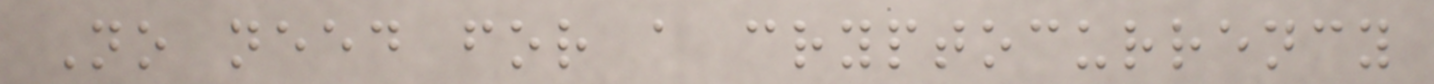No need for a cryptocurrency
